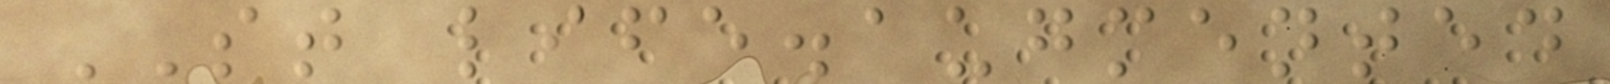ST life.augmented
